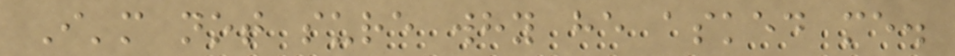I'm not sure why he asked me.
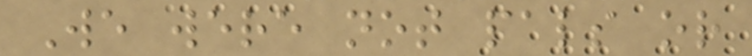We were not pals or
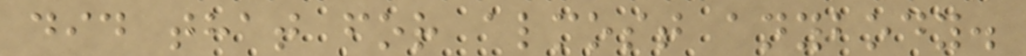did that for almost anybody.
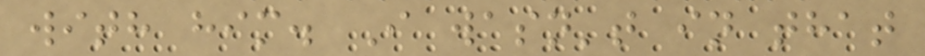with him. I wasn't in that
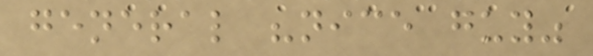general "nice guy"
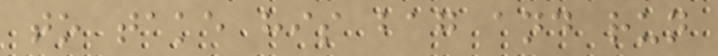to take his bag and run
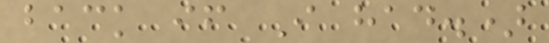back if I had.)
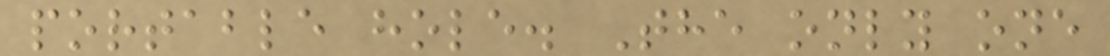portable hole. The only one
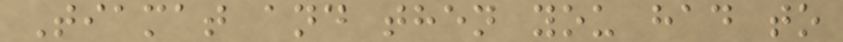Tiamat and then you had to
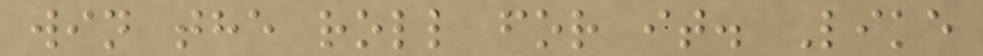win the roll for it. Like
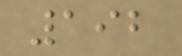192
